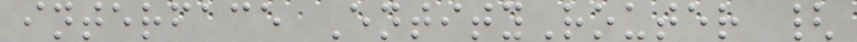interface EntityRouter {
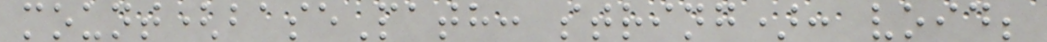mount(basePath: string): void;
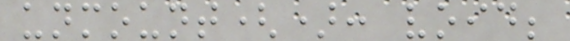unmount(): void;
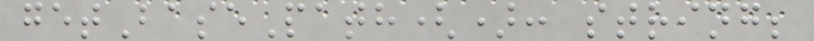getBasePath(): string;
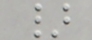}
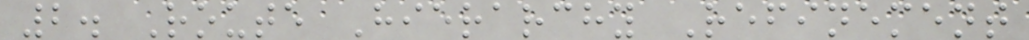2. Route Hierarchy Refinement
